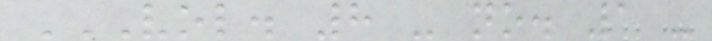VOL. 8 - NO. 1 -
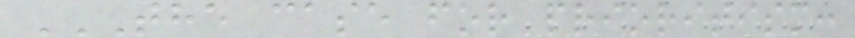THE CASE FOR PRIORITISM:
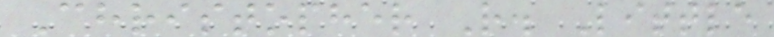Christopher R. Little
